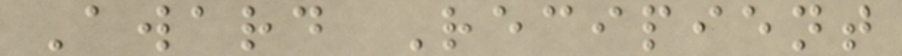Award Recipient
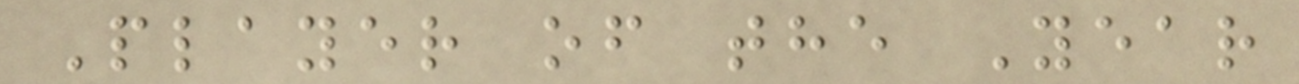Player of the Year
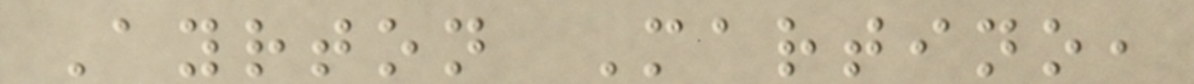Ayrton Martino,
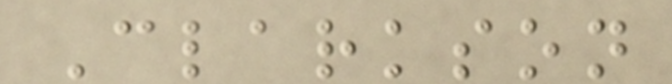Clarkson
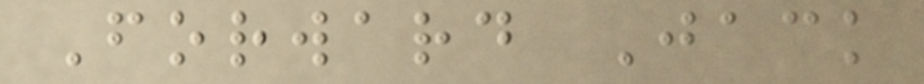Forward Jack
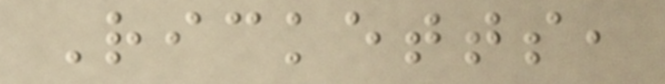Ricketts,
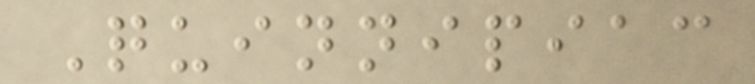Quinnipiac
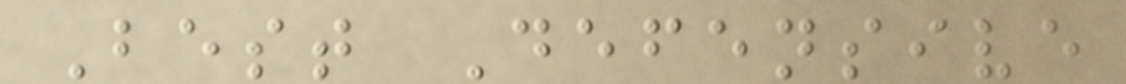Best Defensive
